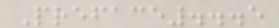Preface...5
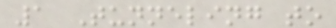1 Tunneling to
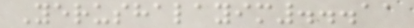Yerushalayim...11
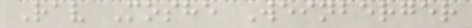Rav Moshe Weinberger
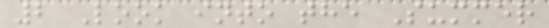2 Look into the Summer
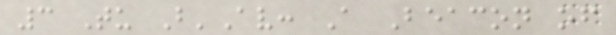3 Tu B'Av: A Beacon of
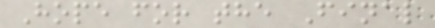Hope for the Final
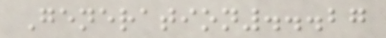Generation...27
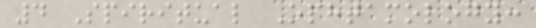4 Spiritual Ophtamology:
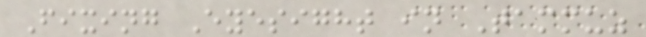Fixing Eyesight in Tammuz
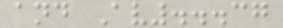and Av...37
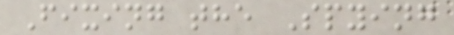Fixing the Spying
